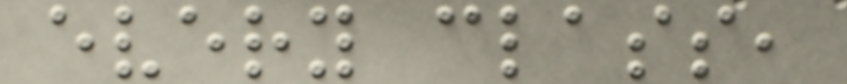every class,
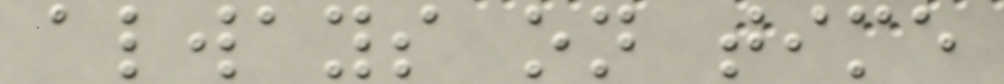always on time
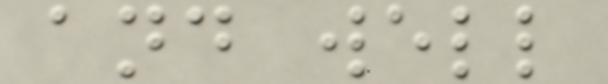and well
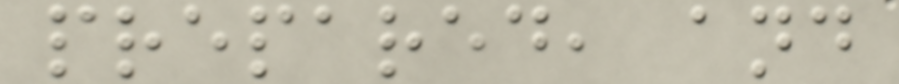prepared, and
